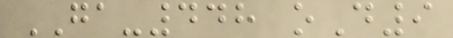GA-448 oD9
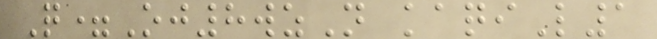Q=Oj8wzN kaqiL1
